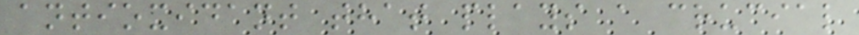antioxidant that plays a crucial
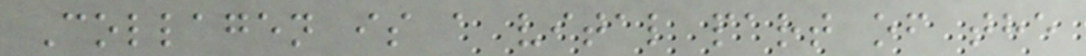Collagen is a vital part of the
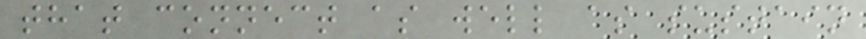that connect as well as sustain
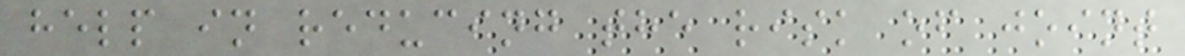help in reducing the risk of joint
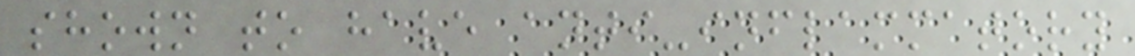shown to have anti-inflammatory
